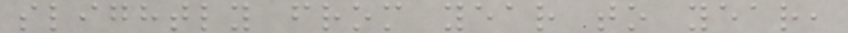slightly from year to year,
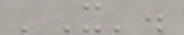'X'.
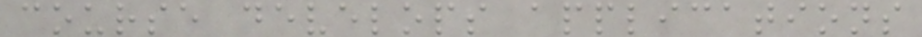course develops applications
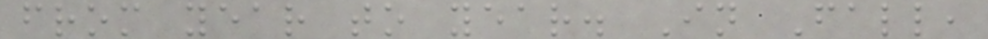from year to year. In Fall,
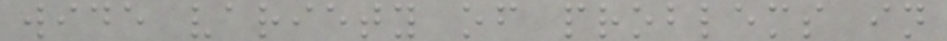wide variety of problems in
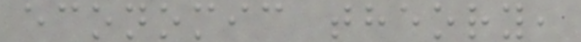economic theory,
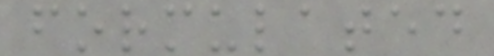formulated
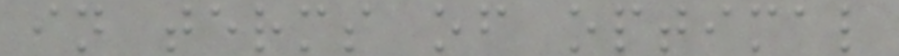in terms of optimal
